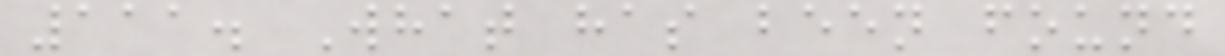111. What has been found
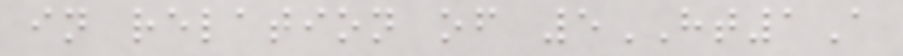in relation of 5HT1A
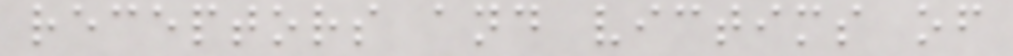receptors and victims of
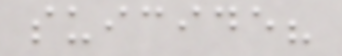suicide?
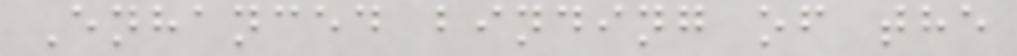Enhanced binding of the
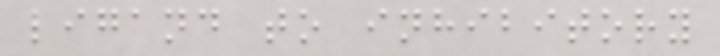ligand to inhibitory
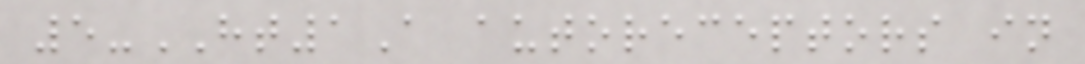5-HT1A autoreceptors in
